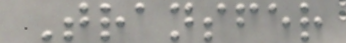Transfer
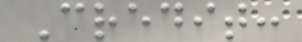Credit:
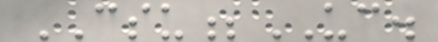CSU;UC.
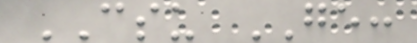CSU GE:
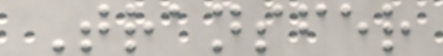Transfer
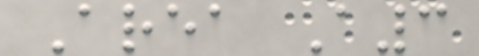Area A3
